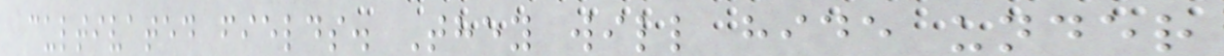cultivated fields. They will hide under
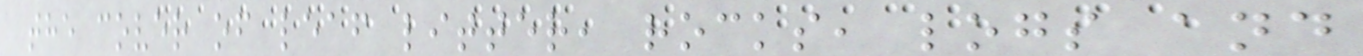the cover of leaf litter, rocks, logs and
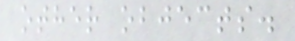other objects.
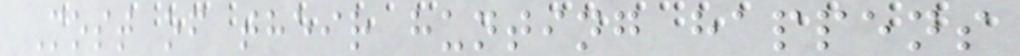Most of their hunting happens
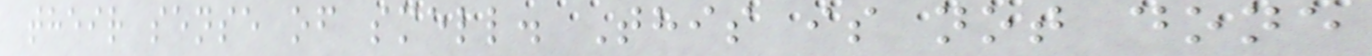their sense of smell. This is not done
